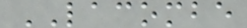LACOMBE
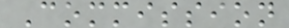Commission
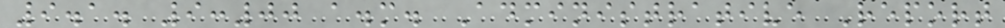9.1. 9:00 a.m. Administrative Report
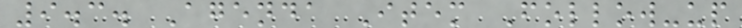9.3. Agenda Item Follow-up
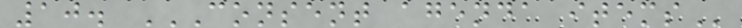10. CONSENT AGENDA ITEMS
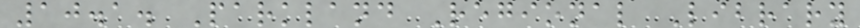10.1. Parkland Regional Library
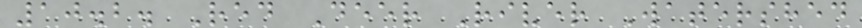10.2. Red Deer River Watershed
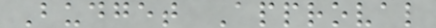Budget Approval
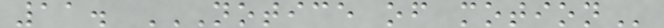11. NOTICE OF MOTION
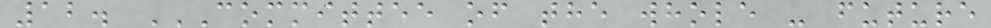12. COMMITTEE OF THE WHOLE - FUTURE
